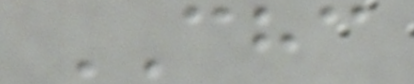CHC
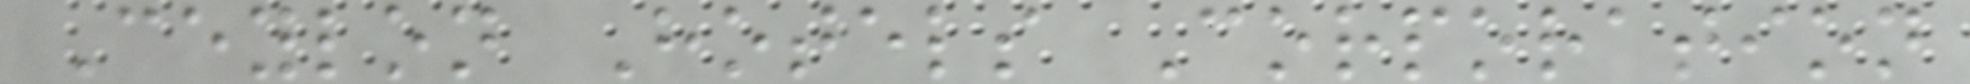Ceylon Hotels Corporation
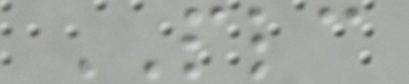PLC
